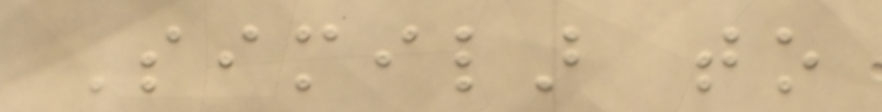Similar to
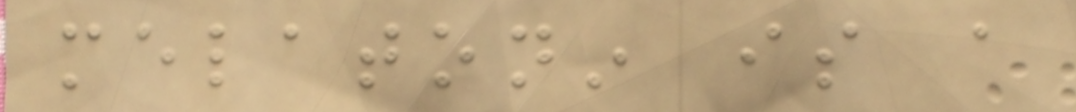melatonin is a
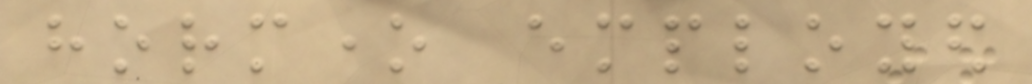hormone employed
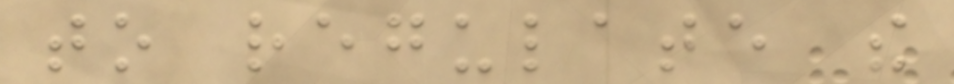to regulate the
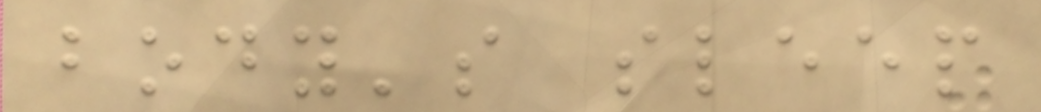body's sleep
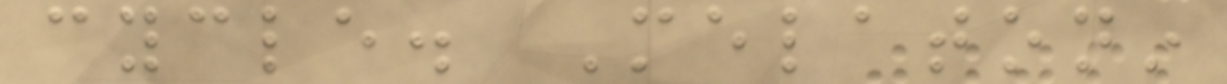cycle. Melatonin
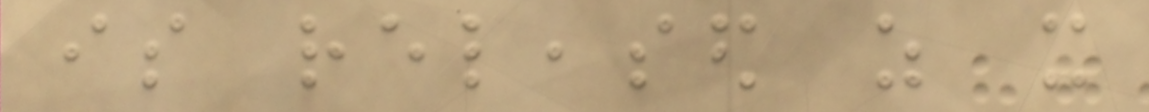is released as it
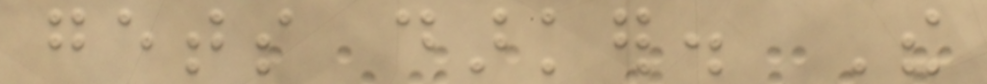gets darker. The
